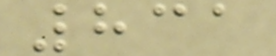831
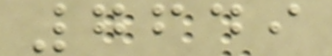7649
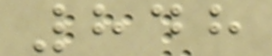848
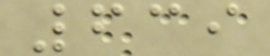639
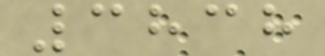3838
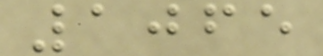1065
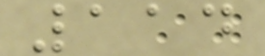114
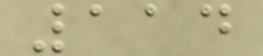114
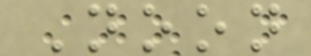Noon
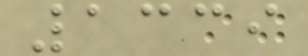1339
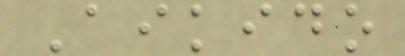Aikido
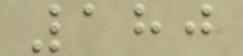180
